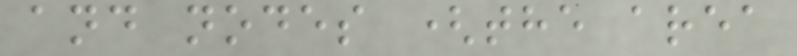and nodes (the area
